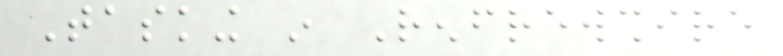Tasking in Renfrewshire
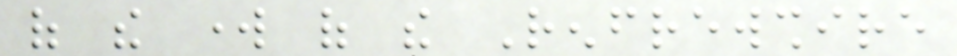of the work of the Renfrewshire
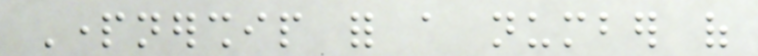Partnership for a number of
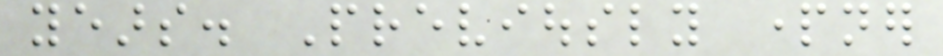years. Previously partner
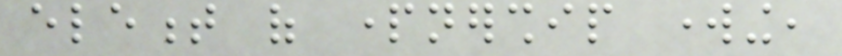element of partnership working,
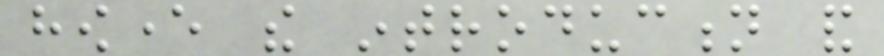however the introduction and
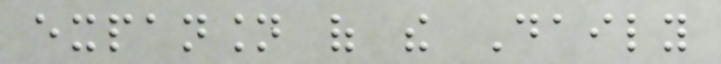expansion of the Daily
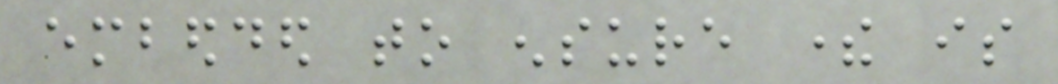embedded to ensure there is
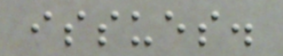issues.
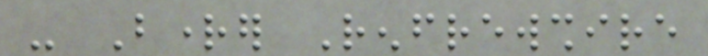- Brighter Renfrewshire
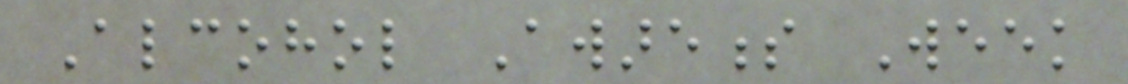Alcohol Awareness Week
